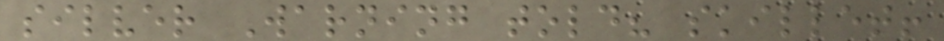silver Warning told? skillet!
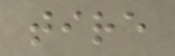tire
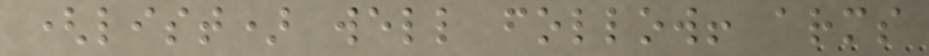(list) well follow! arms
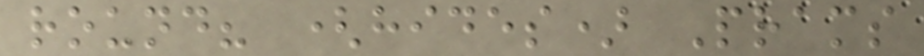round? (hides) Prams
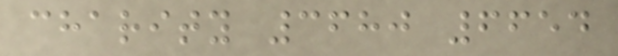charity 3680 6654
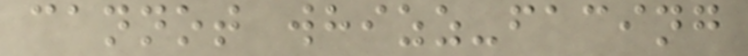cannot whizz-facing
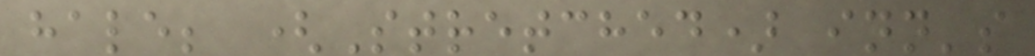hale; (Stretched) inn's
